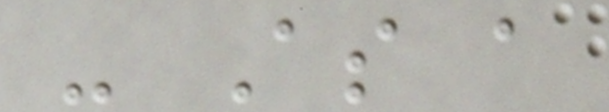- As a
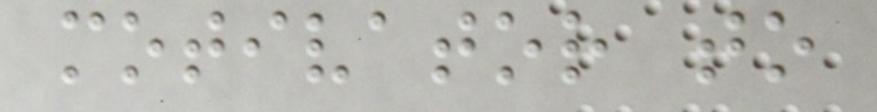motivator to
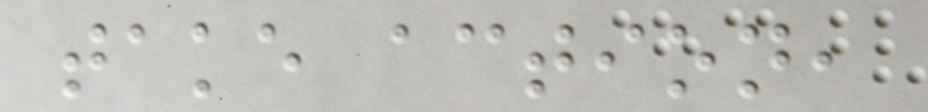take action,
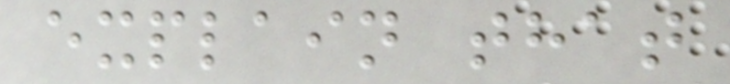explain that
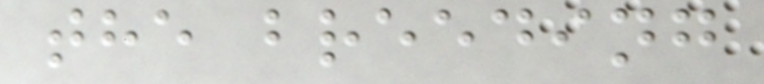the breeding
